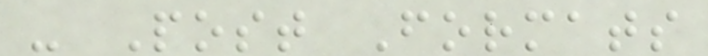- Post Formats
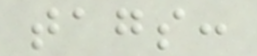tags:
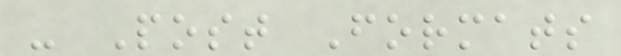- Post Formats
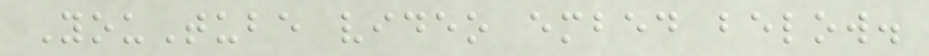YouTube video embed below.
